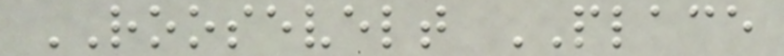ROOSEVELT PLACE
